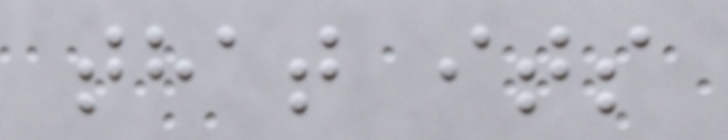that its
